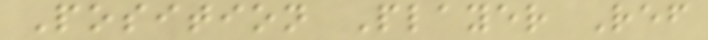Position Player Ref
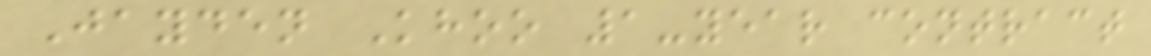Jayden Khoo 1-year contract
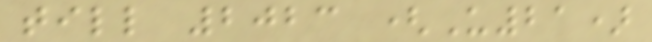till 2023 (U21)
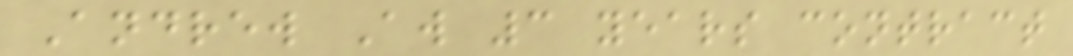Andrew Aw 3 years contract
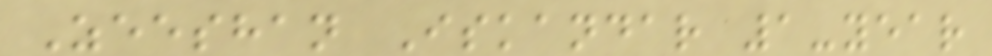Zeeshan Iskandar 1-year
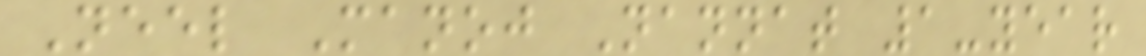Neel Manoj Nannat 1-year
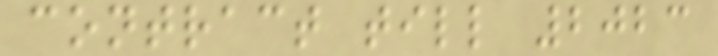contract till 2023
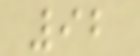92
